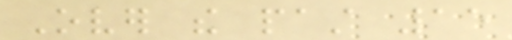Over the past 15
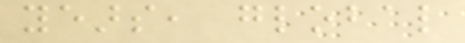years, global
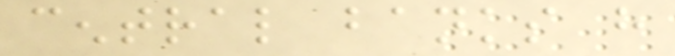central banks have
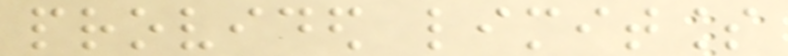provided limitless
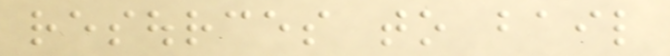resources to bail
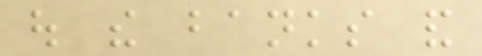out the banks and
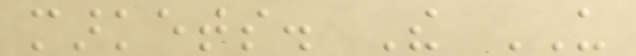markets. The US
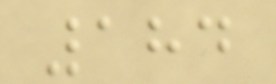184
